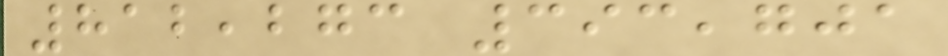812,273 393,701
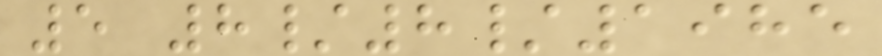5 8/8/1985
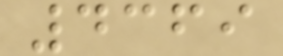4369
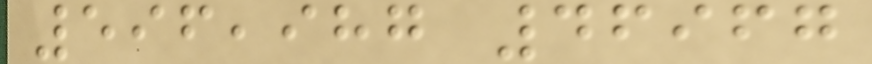596,987 46967
